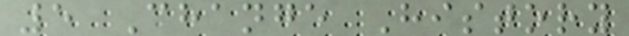5 Change History
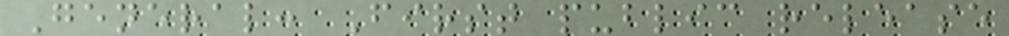General: First public release
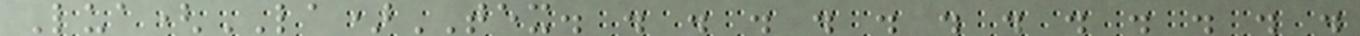Lua(LA)TEX. . . . . . . . . . . . .
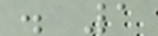. 1
